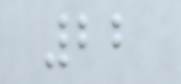22
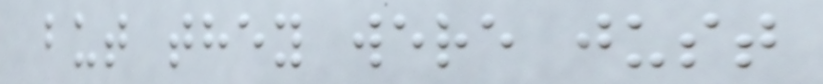but they were just
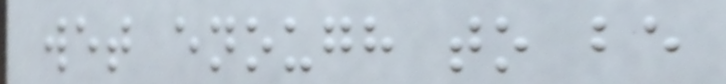wet enough to be
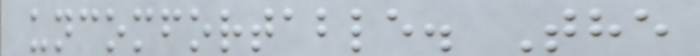uncomfortable. The
